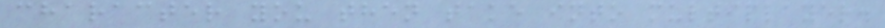character you then take into multiplayer.
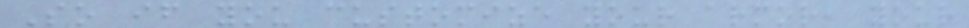So if you customize your armor, your
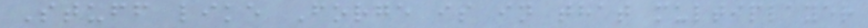Stuff like Forge is in that multiplayer
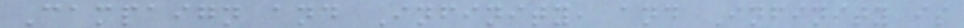Campaign and Infinity, and Infinity is
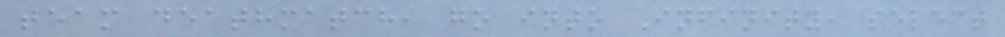team deathmatch, go into Infinity, select
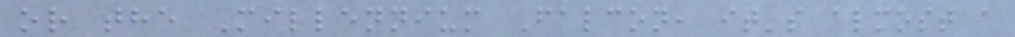or the Millennium Falcon, it's almost a
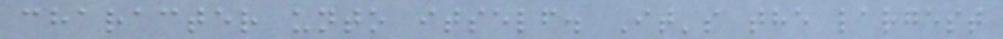character unto itself. It's the largest
